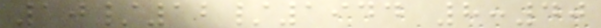10/12/1944 8:40
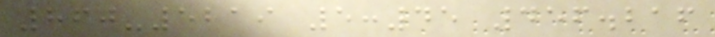860-5219 5:45 456.216
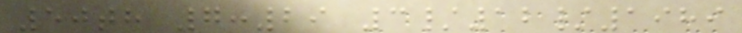50th 7:29 3/12/1989
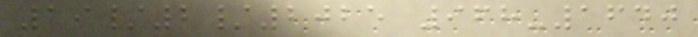19/2/2025 968-1640
